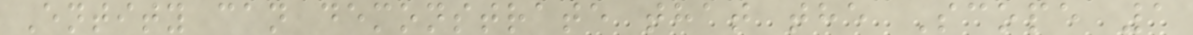Entity can demonstrate that the Scope 1
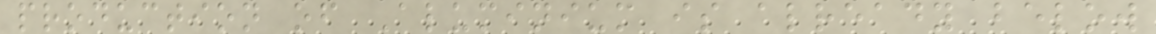production of Aluminium is already below
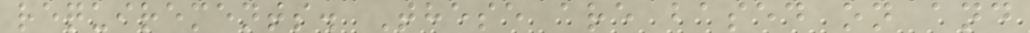requirements. These are based on and
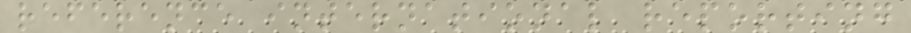reference international reporting
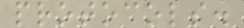protocols.
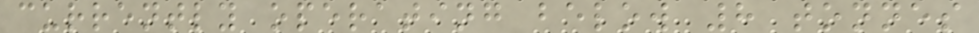currently operating below 8 tonnes
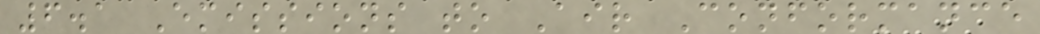6.1 Emissions to Air Conformance
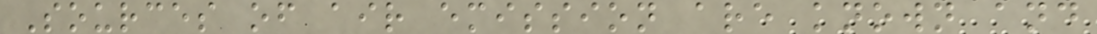Sources of air emission are known and
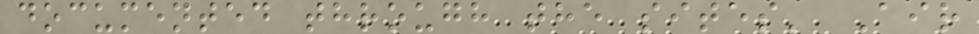documented through the sites' Air
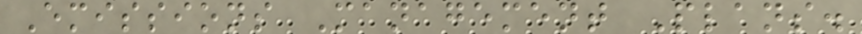Emissions Management Plans.
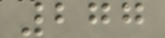277
